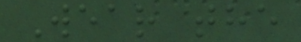Wear the
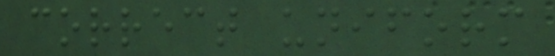correct uniform
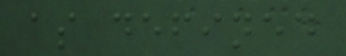as defined
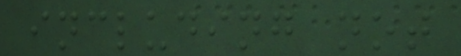including not
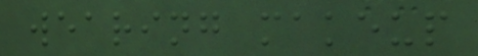wearing makeup
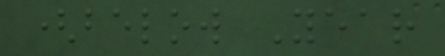(below Year
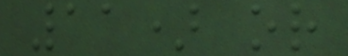11) or
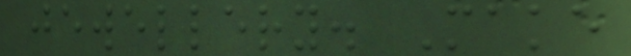jewellery. Make
